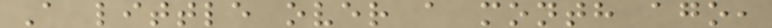A little over a month ago,
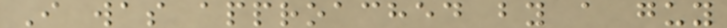I was approached by a guy
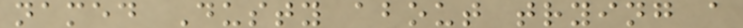named Dusty about trying a
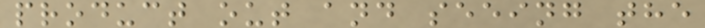product out and seeing the
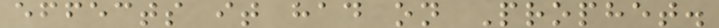effects it had on Prophet.
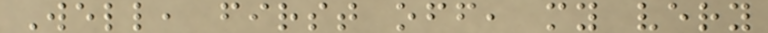Well, first off, my very
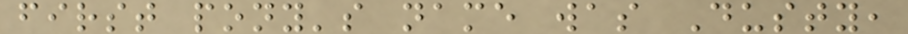first pony's name was Dusty,
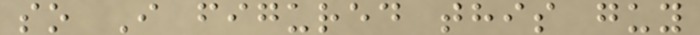so I figured this guy
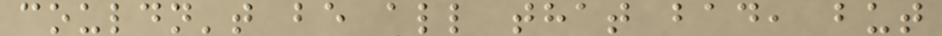couldn't be all that bad, but
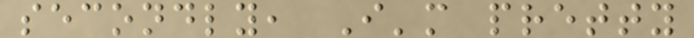secondly, I'm pretty
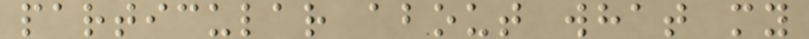particular about what my
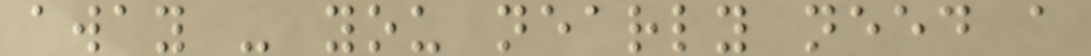away - you nearly need a
